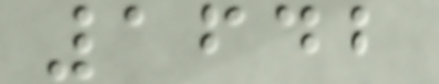1642
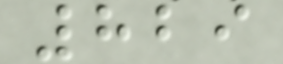829
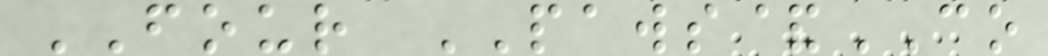FOUR PAWS&CO
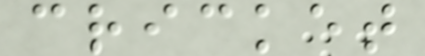cricket
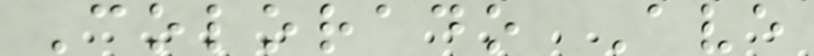Colorado Ave
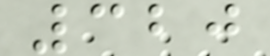320
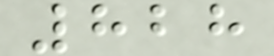828
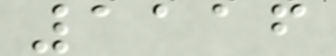1116
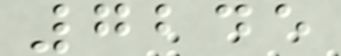7245
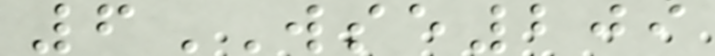6WSE209
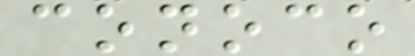conoco
